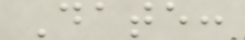Date:
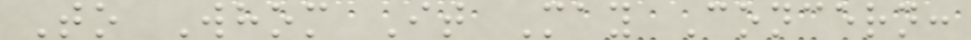To Whom It May Concern:
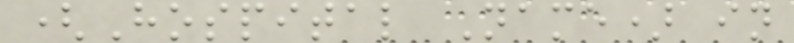(Hospital Name) in
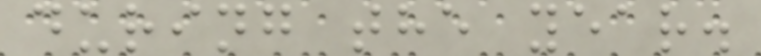during the year.
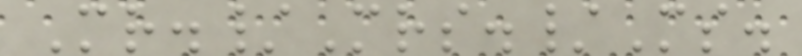Mr./Mrs./Ms.
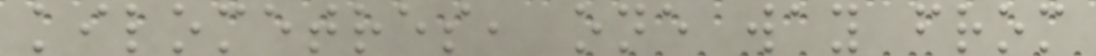kilometres, one way from
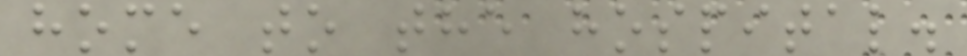home to the hospital.
